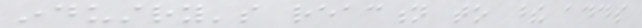industry's reaction to these adds
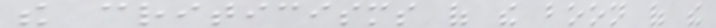the criticisms of the boon of the
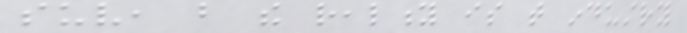suv, but the reality is that industry
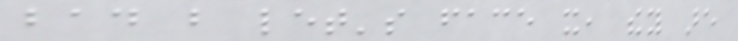bad but let's face it, they are
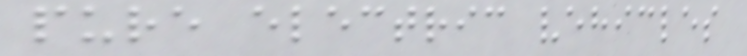pure electric vehicles
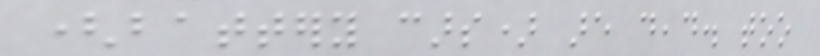(battery cars) are dead. too
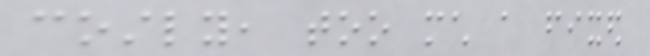costly, too much a fixed
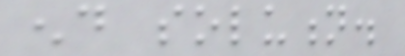end solution.
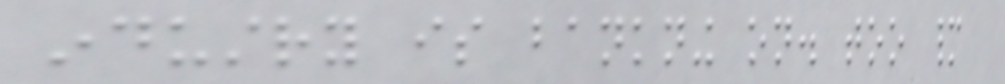industry is bankning on. too many
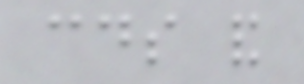coulds and
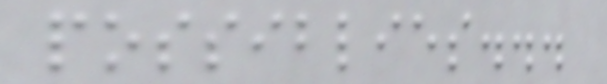possiblies...
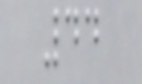44
